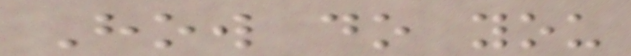How do you
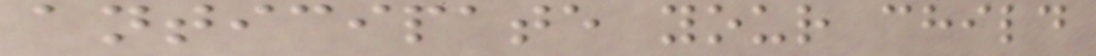anticipate your child
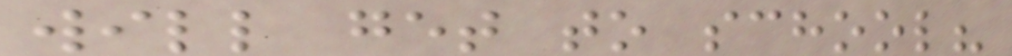will get to school?
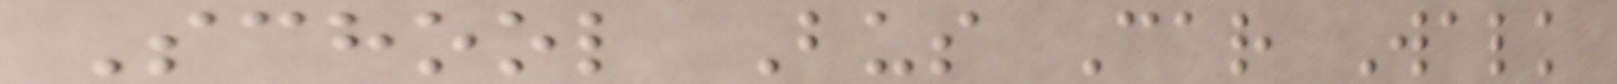School Bus Car Walk
